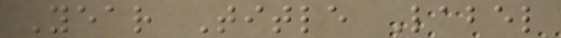Year Title Label
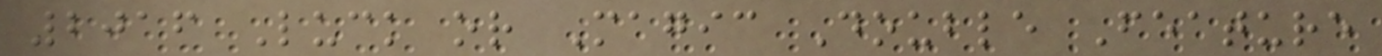2016 Luck or Magic Double Feature
